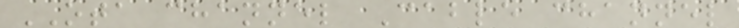OTA channel Cable channel
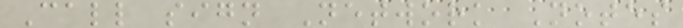Call sign Network Notes
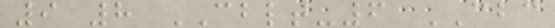9 8 CBLT-6 CBC
